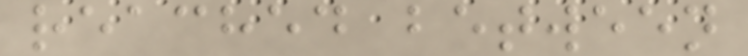reached between
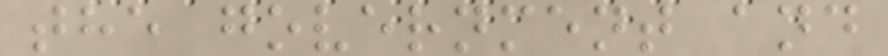the government and
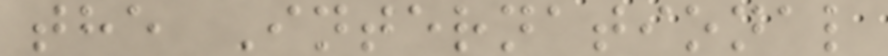the International
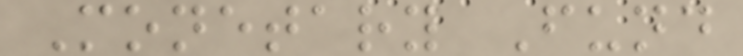Monetary Fund
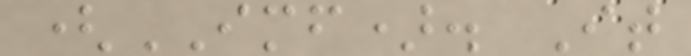(IMF). It
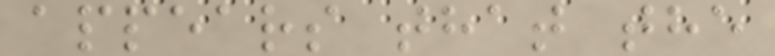appears that the
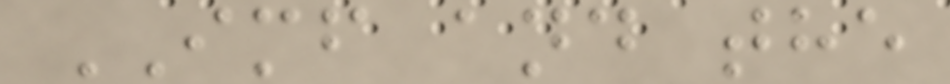IMF and the
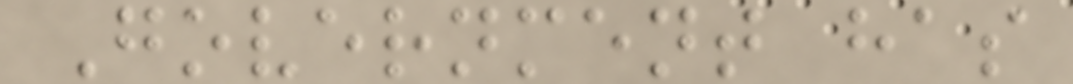Government has
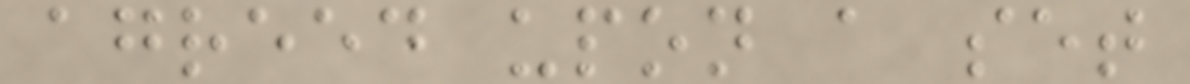agreed upon a set
